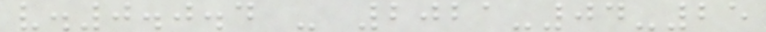v.0.0.4 - 2021-04-25
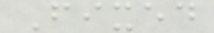Fixed
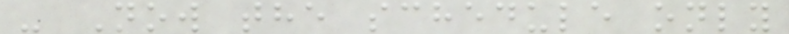- Now the schedule only
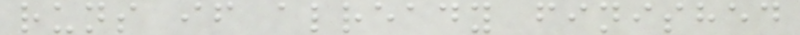runs if already finished
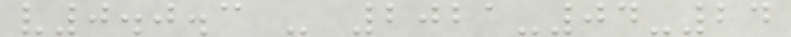v0.0.3 - 2021-04-24
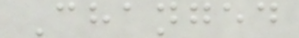Changed
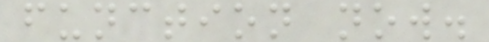function now.
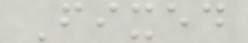Fixed
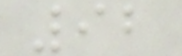92
